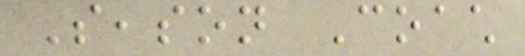Season Coach
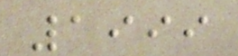1999
